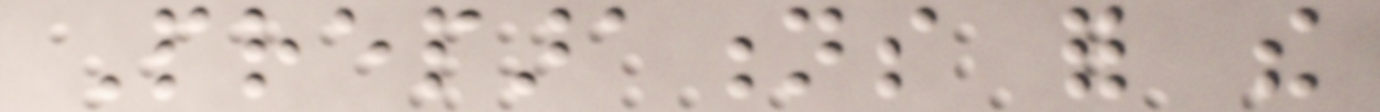Preparations for the
